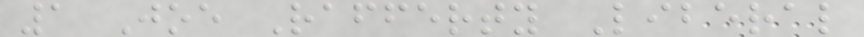1 Joe Rafferty Liberal
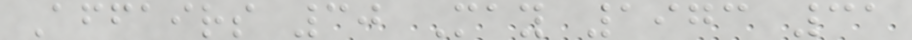Affairs 30 May 1973 31
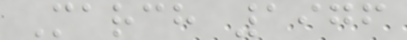March 1976
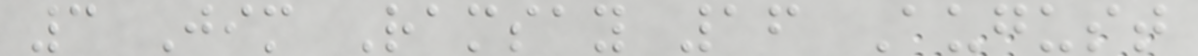3 Jim Ramsay 16 August
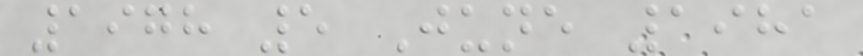1978 5 June 1981
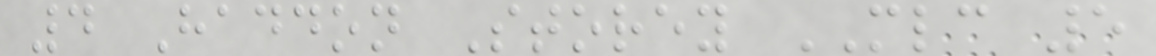4 Haddon Storey MLC 5
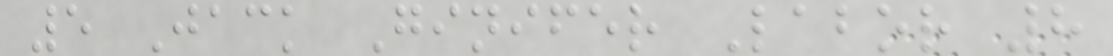5 Jack Ginifer Labor 8
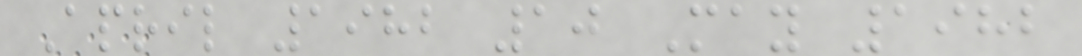April 1982 10 May 1982
